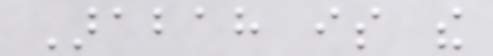Arabah is the
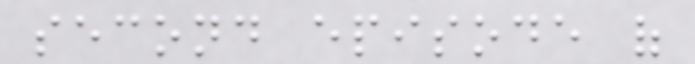second episode of
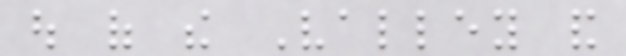out of the Valley and
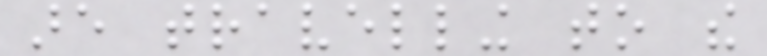are travelling to the
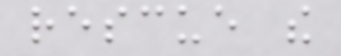rescue the
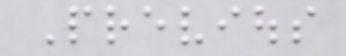Previous
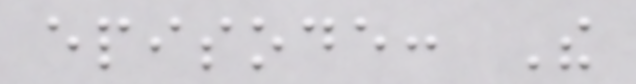episode: The
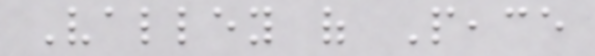Valley of Peace
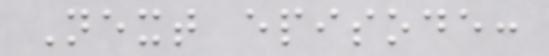Next episode:
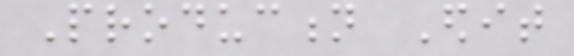Production Edit
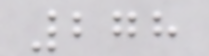278
